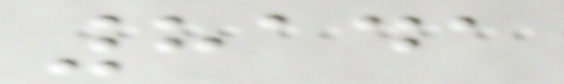8141
